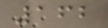162
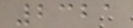2321
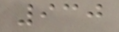930
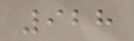928
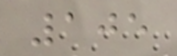105
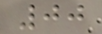00
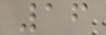16
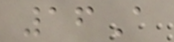16A
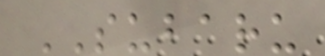SUBARU
